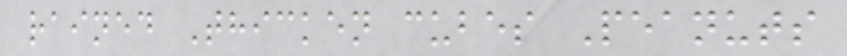rained Thicken cubes Peanuts
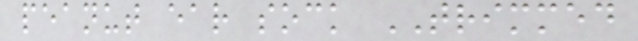peanut ear sock TRIMMED
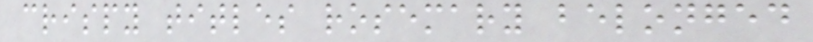crispy titles rosemary belonged
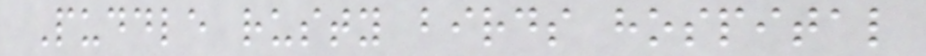Puddle rusty birds hospital
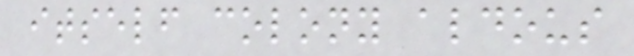itself colony aldous
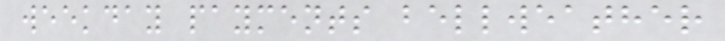weekday payments bellweather
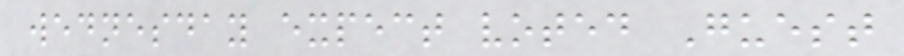wednesday expect voted Guest
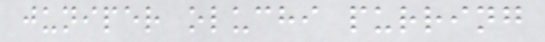juniper oluchi purring
